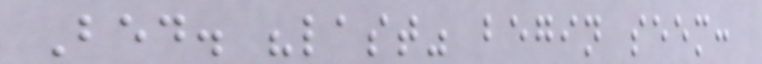Bed. "last" begin seem:
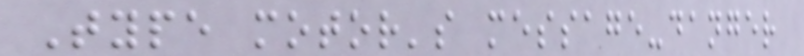Type motor's message-danger
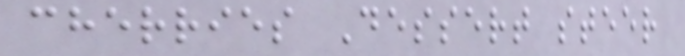cherries Dessert steer
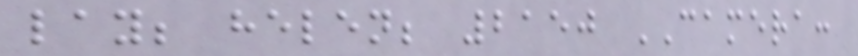lay; helen; 2150 CAMERA:
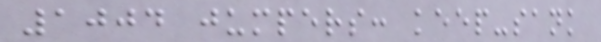1004 jumpers: keep-sank
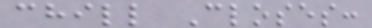chill Closes:
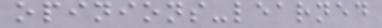opinions-learned
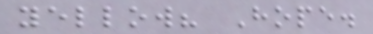yellow? Hope.
